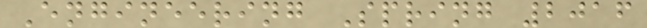Engineering Spring 2016
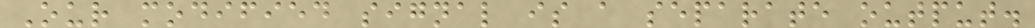Our modified signal is a separate output.
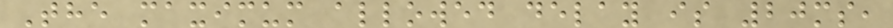The maximum allowed delay is 20ms,
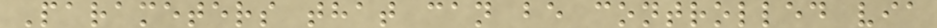Parameters that can be controlled via
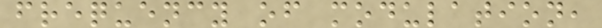frequency of modulation,
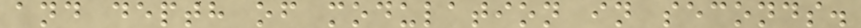and depth of modulation in seconds.
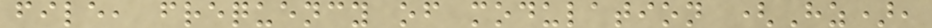file, frequency of modulation (Hz),
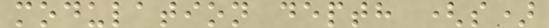modulation depth (s)
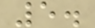5.
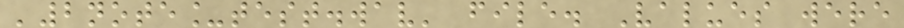'2note_test.wav' file. Values were
